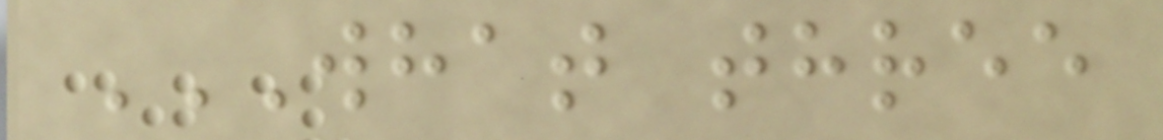WHAT THREE
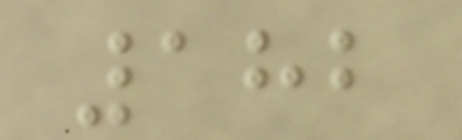182
